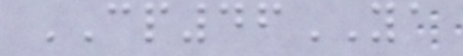CP46YA
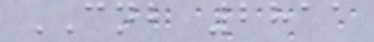CNB 2811
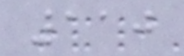110
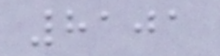8101
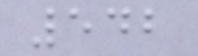542
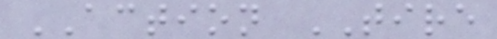ACTION TIRE
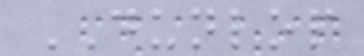DUNLOP
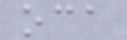oca
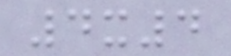4x4
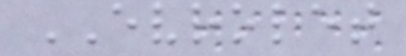EVROLET
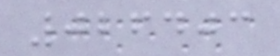026403
